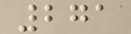271
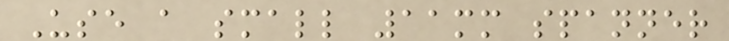Use a small 11mm spanner
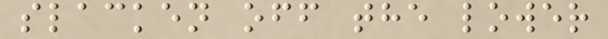slacken off the lower
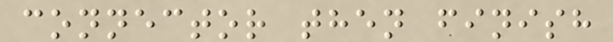connector then finish
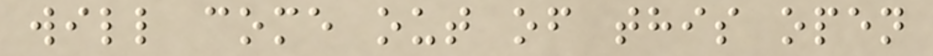will come out of this open
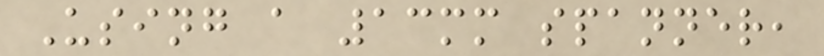Using a 13mm spanner,
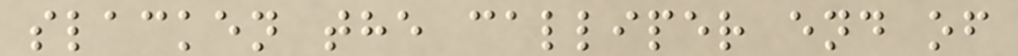slacken the calliper end of
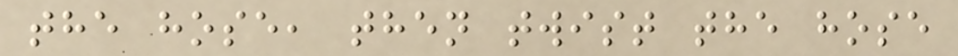the hose, then twist the hose
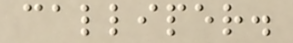calliper.
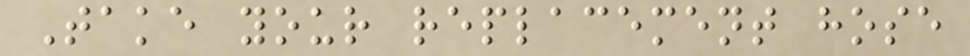Take your replacement hose
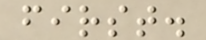first.
